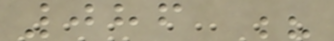086 ?
